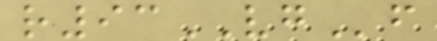r93VGf
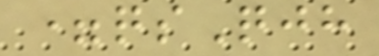=qsQjh
